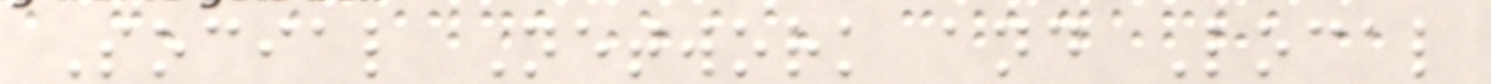Social Network and Local
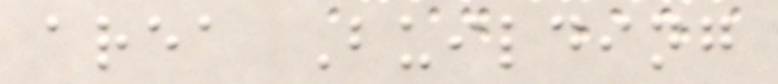area Building
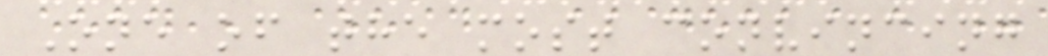One of the most convincing
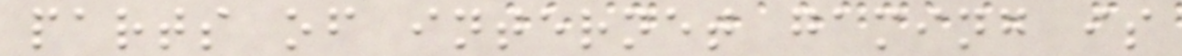parts of internet gaming is
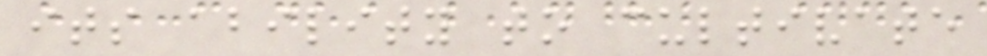its ability to cultivate
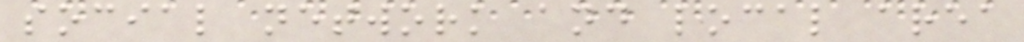social network and local area
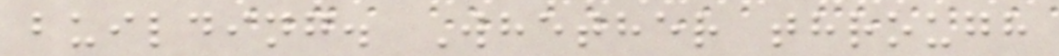building. Whether through
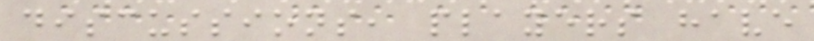discussions, players have
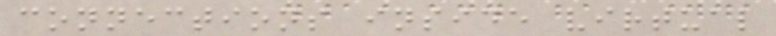connections inside virtual
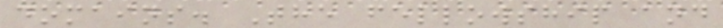domains. The fellowship and
